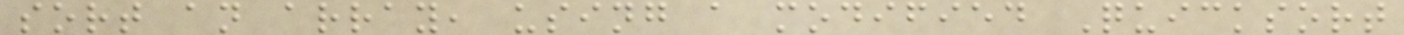sort an array, using a modified Quicksort
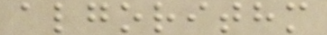algorithm
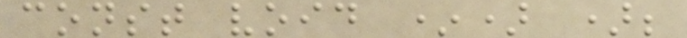const void *) );
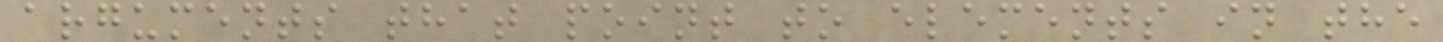arguments that point to elements in the
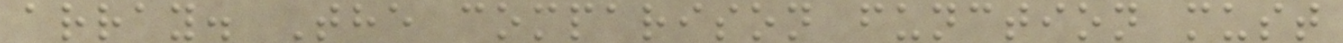array. The comparison function must
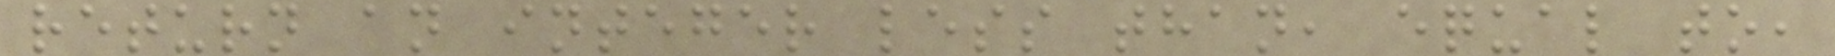return an integer less than, equal to,
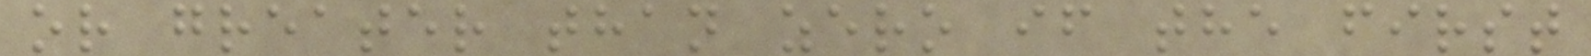or greater than zero if the first
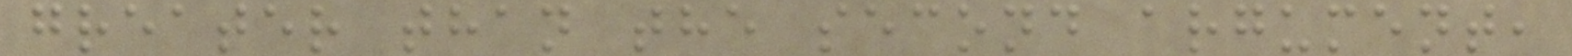greater than the second argument,
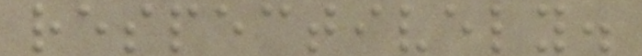respectively.
